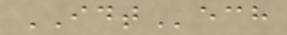IDTech
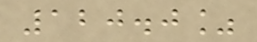120.0%
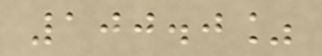100.0%
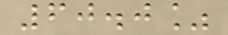60.0%
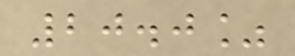20.0%
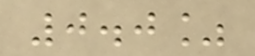0.0%
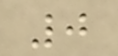0
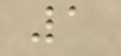1
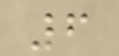6
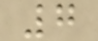7
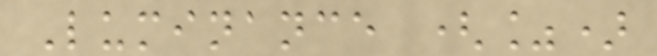Luminance (%)
